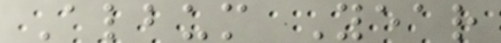Album Year
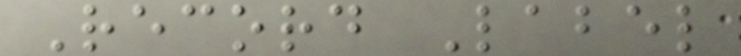Record Label
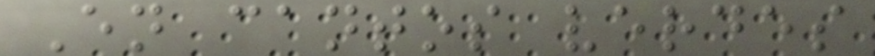En cantos verdes
